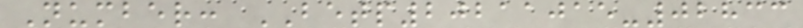Number: BETP20211015-02833
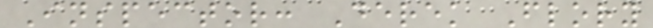Inspector: Derek Flory
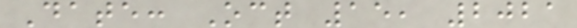Date: Oct 15, 2021
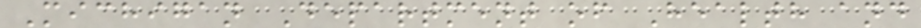Michigan Department of Health and
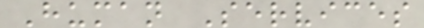Human Services
